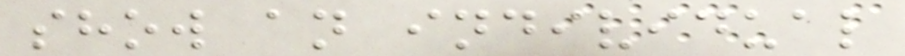show an individual
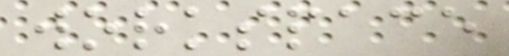workspace
